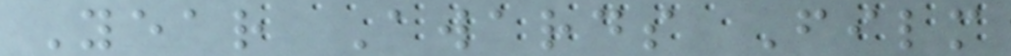Year Awards Film
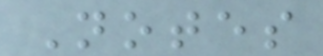Notes
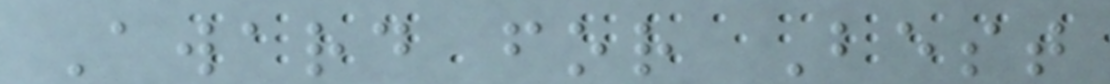Award for Best
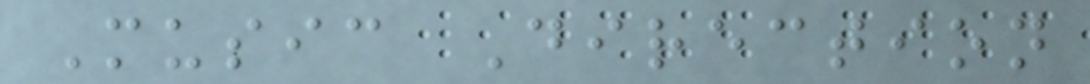Music Direction
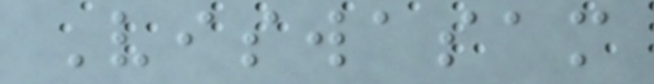Viswasam
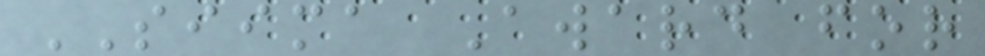SIIMA Award for
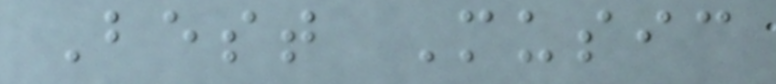Best Music
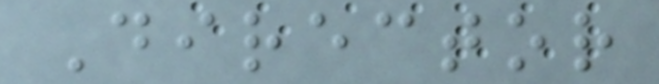Director
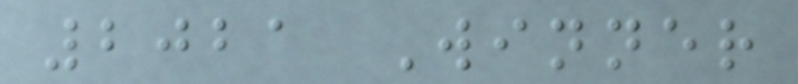2021 Winner
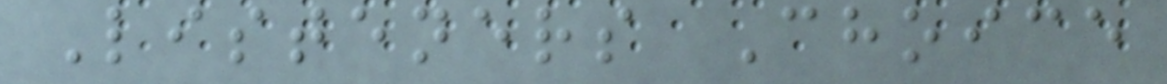Listeners Choice
